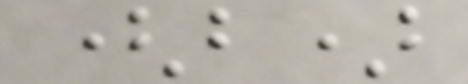(b)
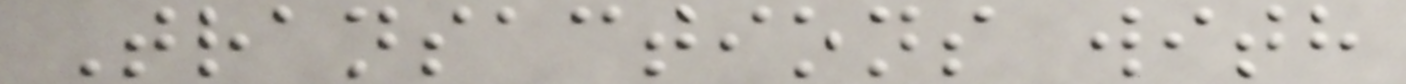Transactions with
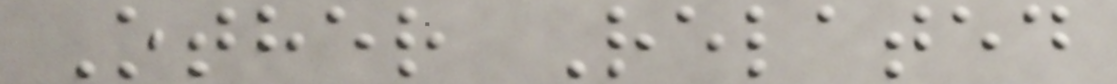Other Related
